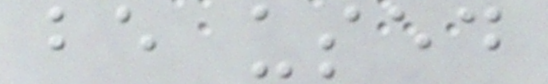be used
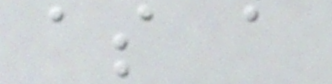as a
